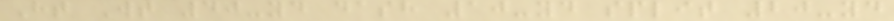Ht Wt 40-yd dash 10-yd split 20-yd
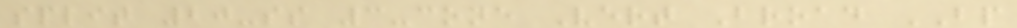split 20-ss 3-cone Vert Broad BP
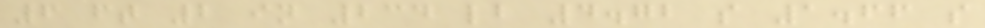6 ft 2 in 234 lb 4.72 s 1.66 s
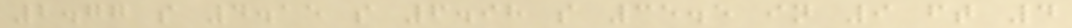2.77 s 4.15 s 6.98 s 35.5 in 9 ft 4
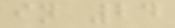in 24
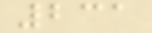231
